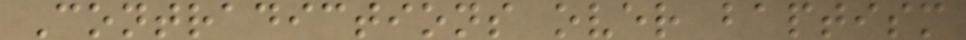Contradictions over baptism
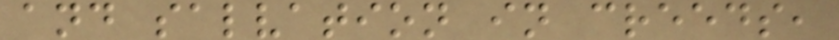and salvation in creeds,
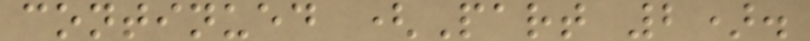continued (Part 2).
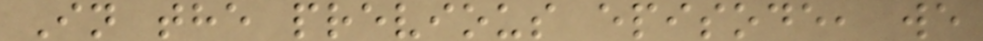In the previous episode, we
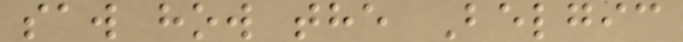saw how the Belgic
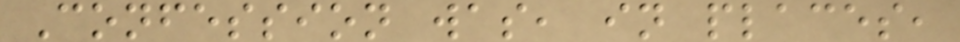Confession was, in places,
